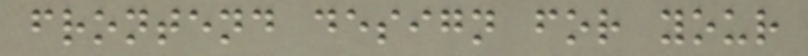frontend design for your
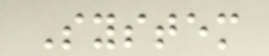System
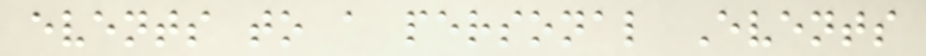events to a personal Events
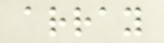array
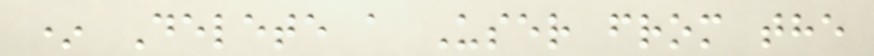* Delete a User from the
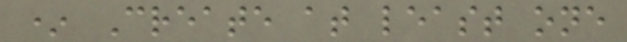* Create at least one
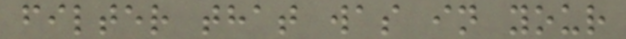filter that was in your
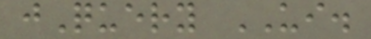jQuery UI.
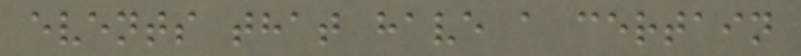events that have a certain
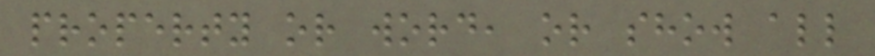property or word, or show all
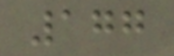177
